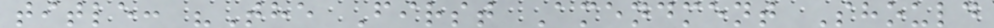title: "The First Amendment Should
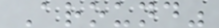Around"
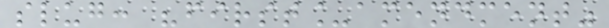slug: "first_amendment"
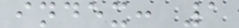index: 1
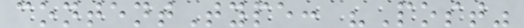contentType: "Post"
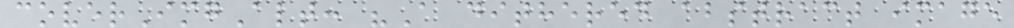coverImgAlt: "A dithered abstract image
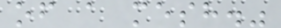of a mesh."
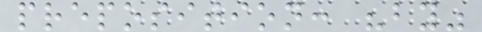preposition: "by"
